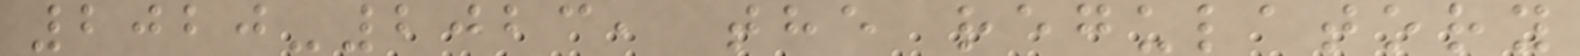2020-2023, the regulatory
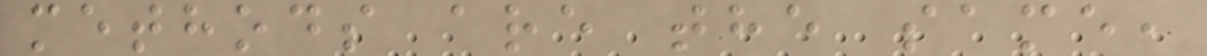methods are the same,
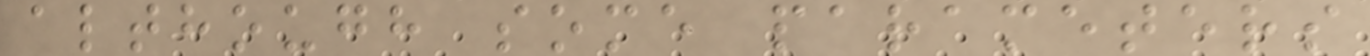although some parameters
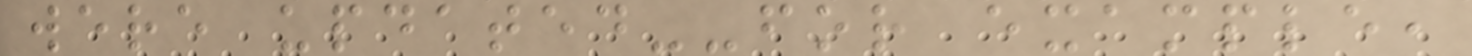were updated--for example,
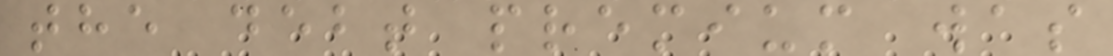the debt premium was
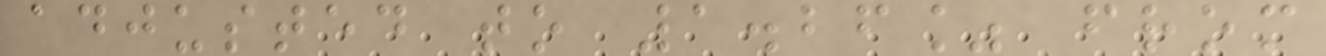adjusted to 1.26% from
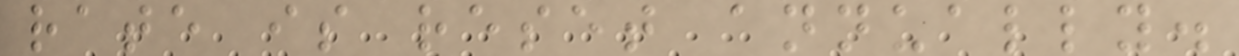rate is reset annually.
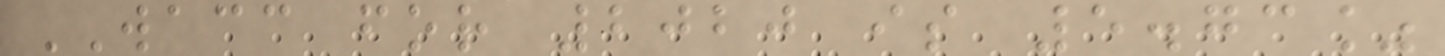WACC for 2020 is 5.73%
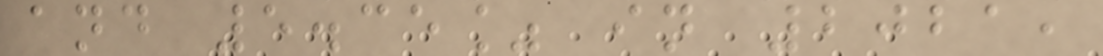and 5.35% in 2021,
